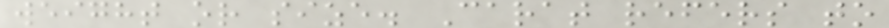weight or size. Carat refers to
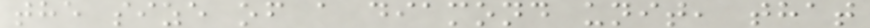the size of a diamond unit, that
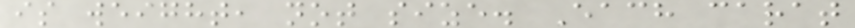is weight, not size. Each carat
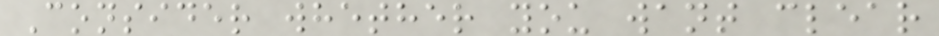Consider whether you want clear
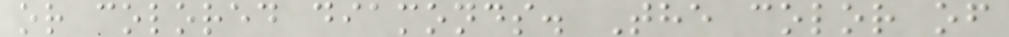or colored diamonds. The color of
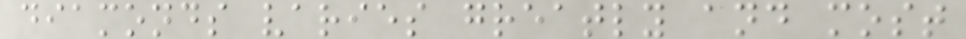diamonds varies greatly and most
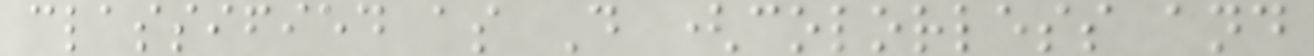classified as D (colorless and
